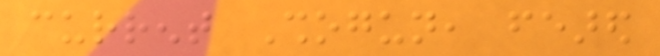current Shogun, feared
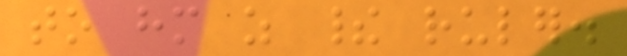to him as their ruler.
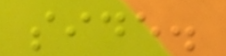side.
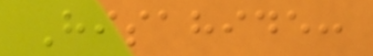Hisahide:
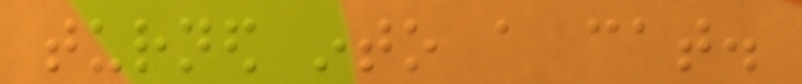turned into a cat.
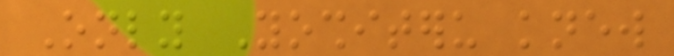Only Yoshiteru knew
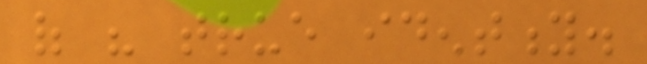of his true identity.
